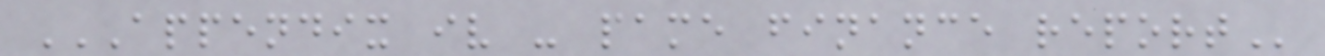APPENDIX IV - PAME FINANCE REPORT
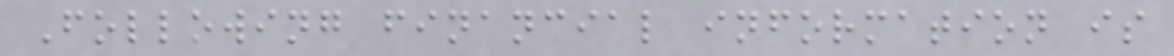Following financial information is
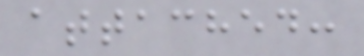attached:
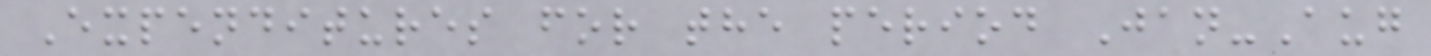Expenditures for the period Jan-Aug
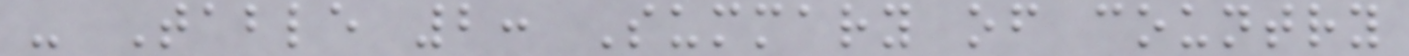- Table 2: Summary of country
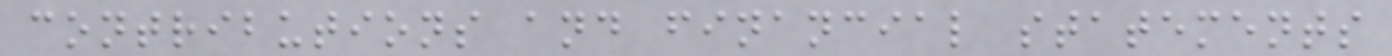contributions and financial statements
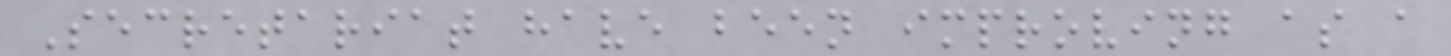Secretariat have been improving as a
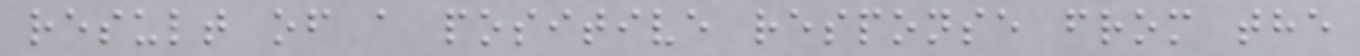result of a positive response from the
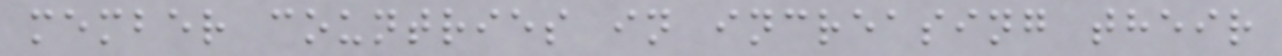member countries in increasing their
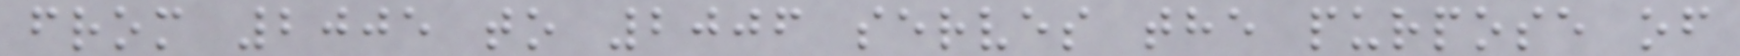from 2005 to 2006 serves the purpose of
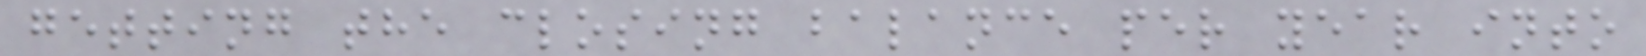getting the closing balance per year into
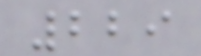229
